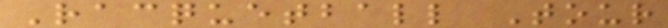Racquetball Tour
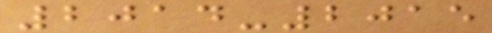2014-2015
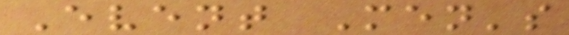Event Men's
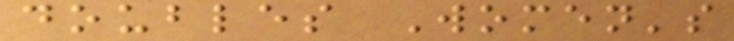doubles Women's
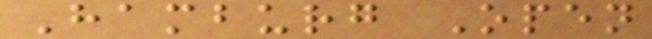Hamburg Open
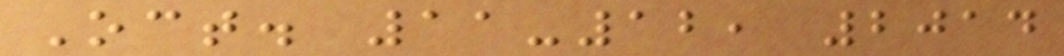Oct. 11-12, 2014
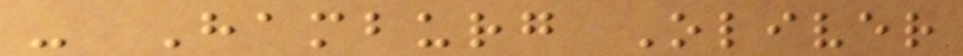- Hamburg Oliver
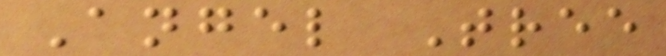Angel Tree
